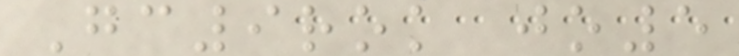Gc9rok jo5
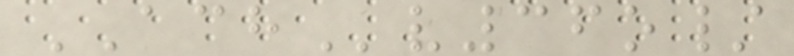ACHv36o/
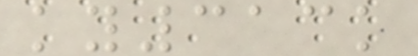ky313k
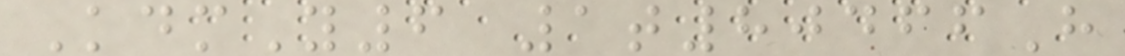KdmY6 1t80466H
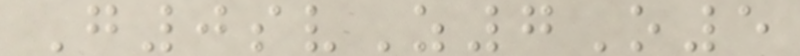G0svZ7O5
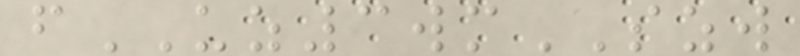fUZ3wmSZW
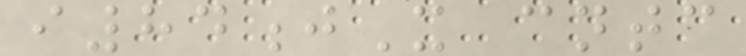i84jX cntc
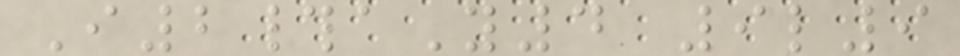I2#aY4 9l9
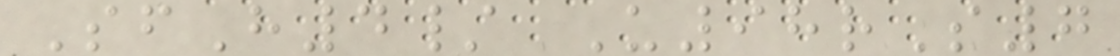SfH4/ U98rS7
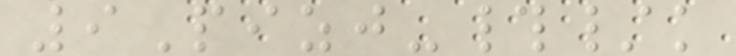9Pizj-#/k
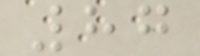87
